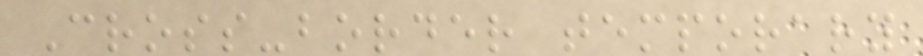Cross-border temporary
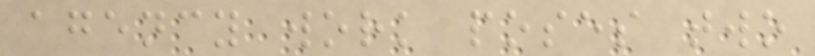agency work poses two
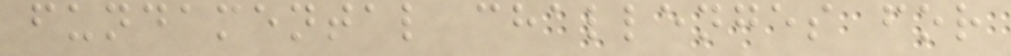fundamental challenges for
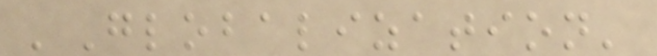'Globalization'
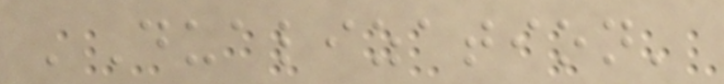'Dualization'
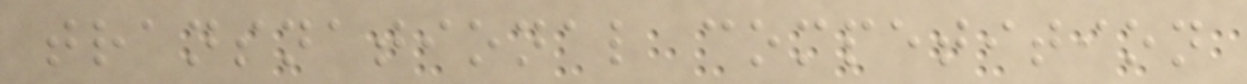transnational competition
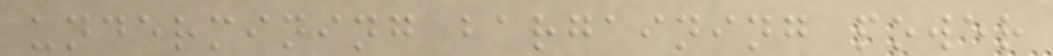undermining bargaining power
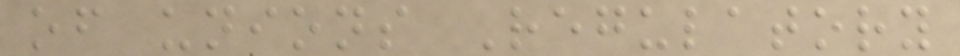of unions Regulatory
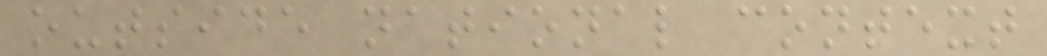outside national context
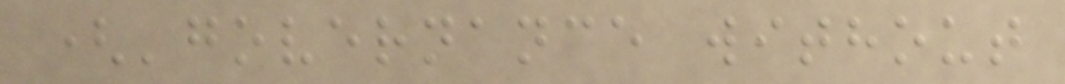('governance without
